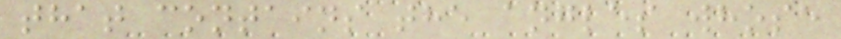that contains the angles whose
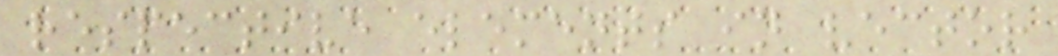respective elements in vector
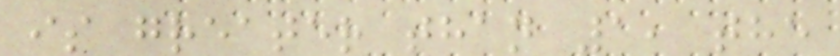is greater than 1, the
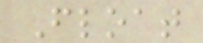Float
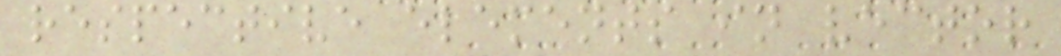respective elements in vector
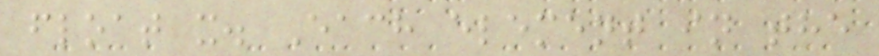float x. Each element in the
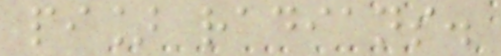pi] radians.
